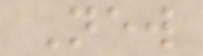New
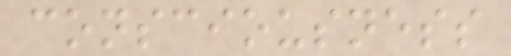consciousness
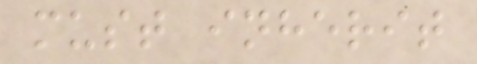must inherit
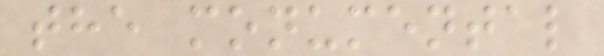the monumental
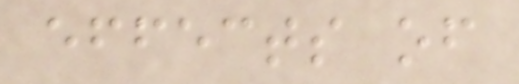effects of
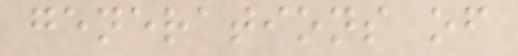generations of
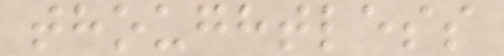thoughtless
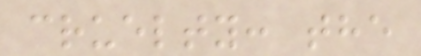cruelty: the
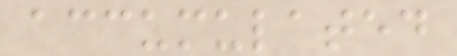accumulated
